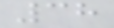38
